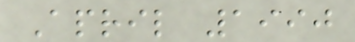April 1990
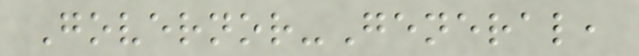Governor-General,
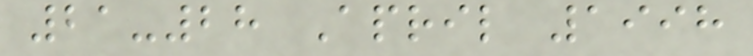21-28 April 1998
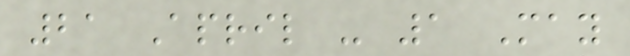21 April - 1 May
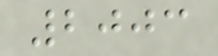2003
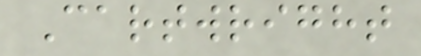Cartwright
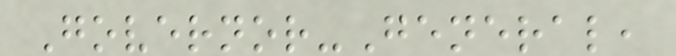Governor-General,
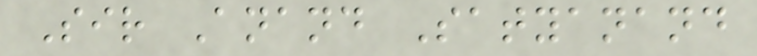Sir Anand Satyanand
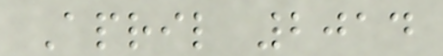April 2014
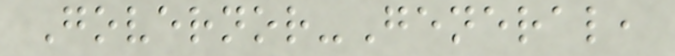Governor-General,
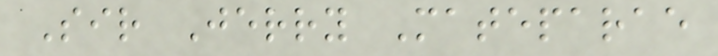Sir Jerry Mateparae
